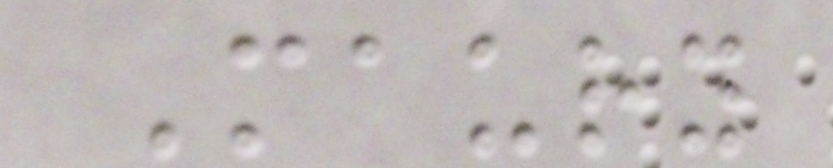Maury
